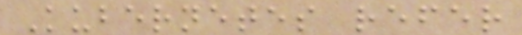Kubernetes refer
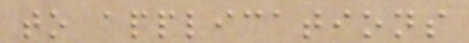to applications
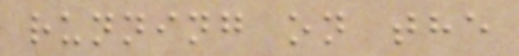running on the
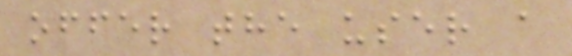offer the user a
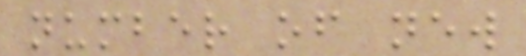number of new
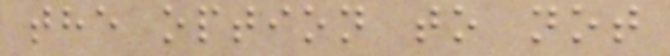the option to not
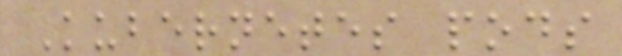Kubernetes pods
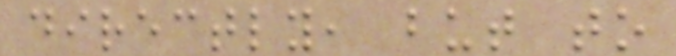directly, but to
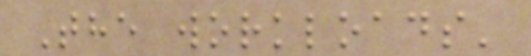The workloads'
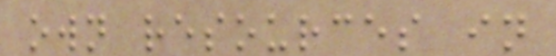own resources in
